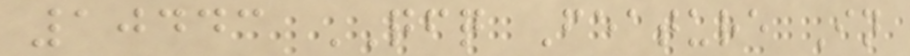10443 QFQ Feature In
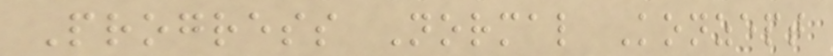Progress Normal Konzept
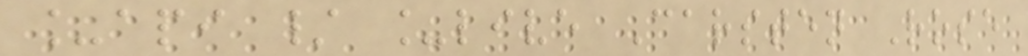_api / _live Carsten Rose
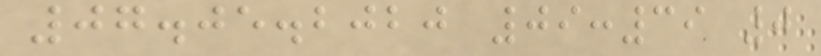07.05.2020 09:39 0
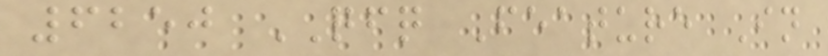6250 QFQ Feature In
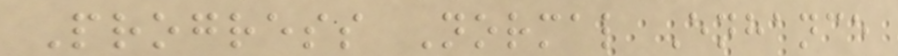Progress Normal Enhance
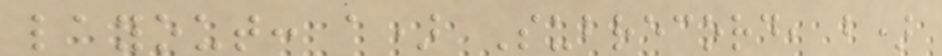layout: a) Subrecord, b)
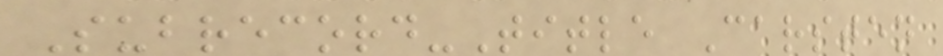Subrecord-Title Carsten
